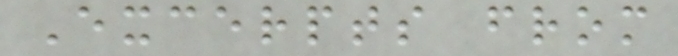Excerpts from
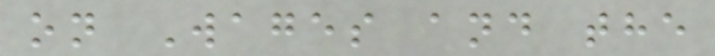on Wages and the
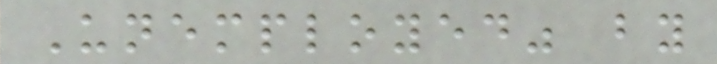Unemployed" by
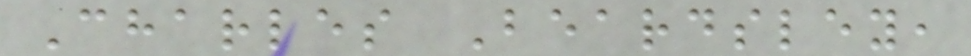Charles Beardsley,
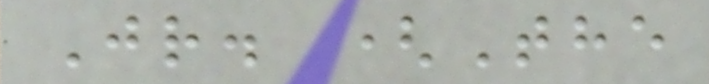Jr. (The
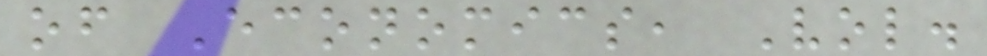of Economics, Vol.
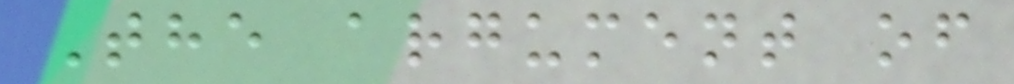The argument of
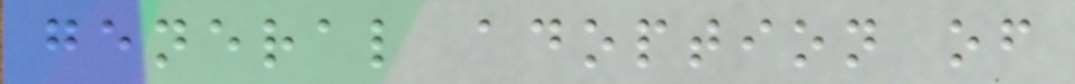general adoption of
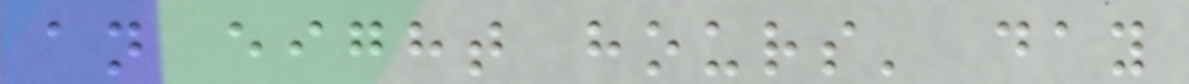an eight hours' day
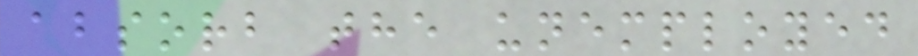absorb the unemployed
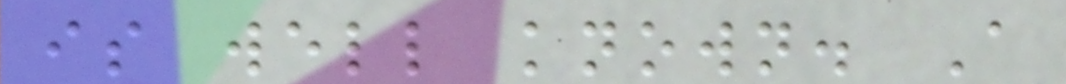is well known. A
